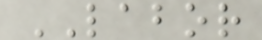LABOR
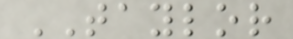TAYLOR
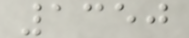1350
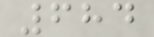684
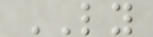LY
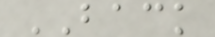BACK
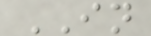IN
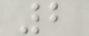2
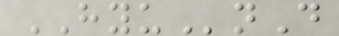HYUnD
